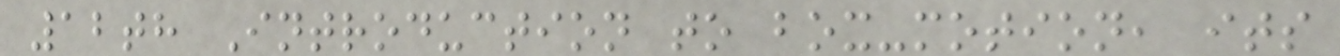12th Introduction to box-motion, its
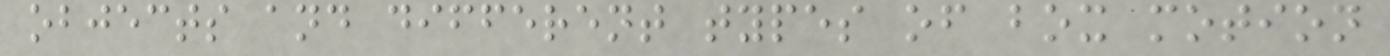objects and different types of box motion
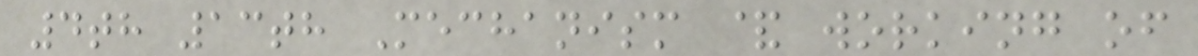4th 13th Mechanism & working of
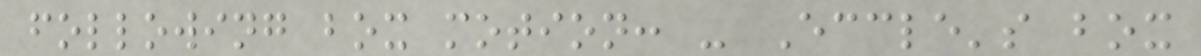following box motion: - Eccle's box
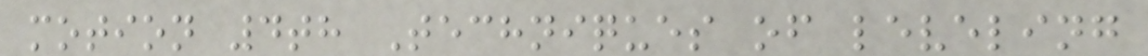motion 4th Techniques of leveling
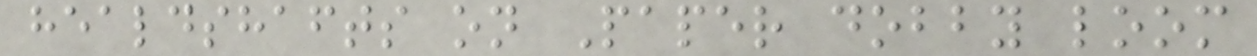healdshafts on Paper dobby loom
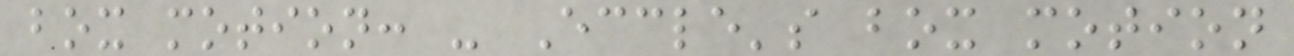box motion: - Eccle's box motion
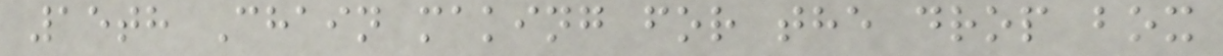15th Chain making for the drop box
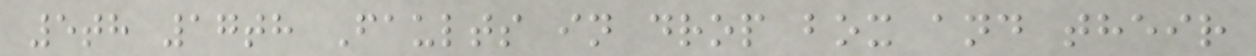5th 17th Faults in drop box and their
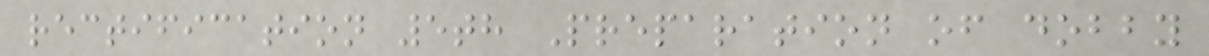rectification 5th Preparation of dobby
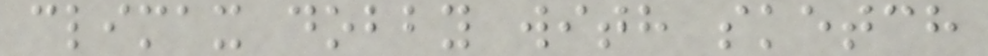climax dobby with sketch
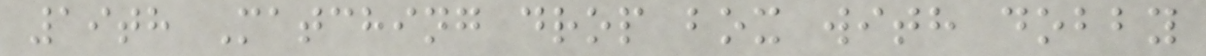19th Matching drop box with dobby
